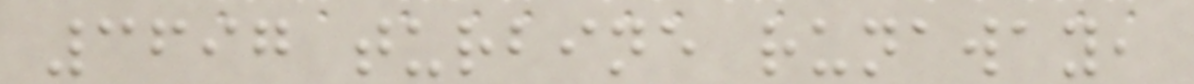3697 turbine runaway,
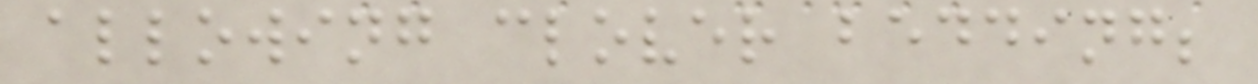allowing clover bedding;
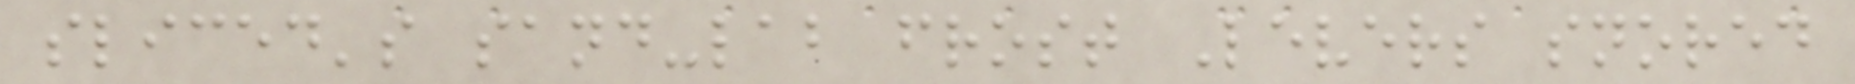sliced's sand-lab frost Levers snored
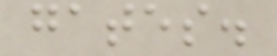gates.
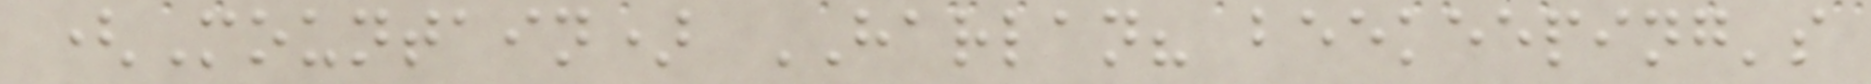(Mountain) HARLAN? beekeeping's
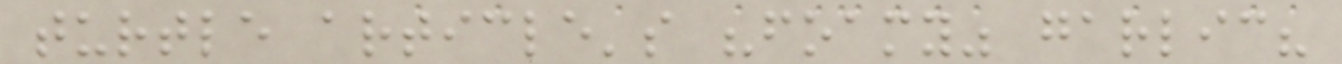turtle article's "foamy" garlic?
